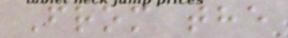From the
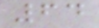64
